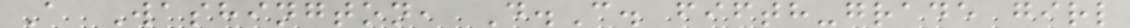A Washington, D.C. fifth-grade girl
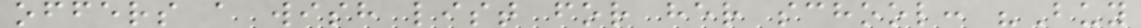offers a wish list for her school: "Buy
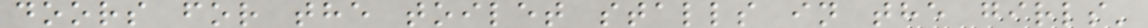doors for the toilet stalls in the girls'
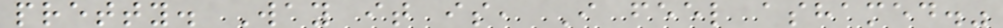pretty. Way it is, I feel ashamed."
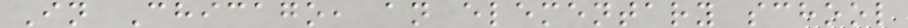In Chicago, an elementary school
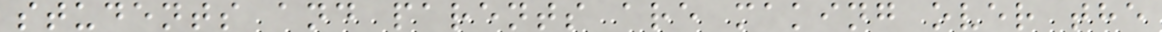students and parents are making over the
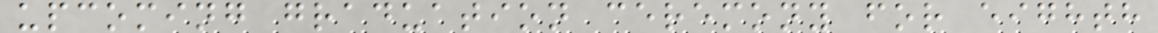upcoming graduation ceremony for eighth
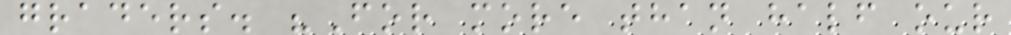graders. "For more than half our
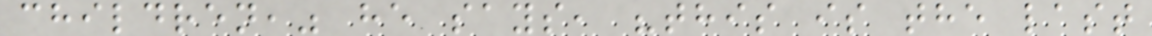children," he says, "this is the last
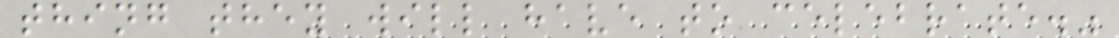thing they will have to celebrate."
